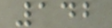142
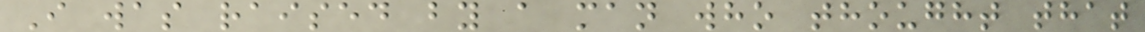I was raised by a man who thought that
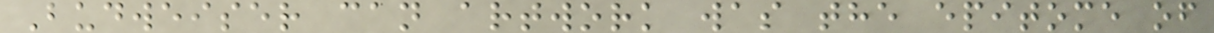Budweiser can artwork was the epitome of
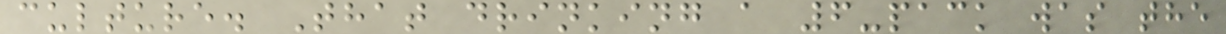culture. That drinking a 6-pack was the
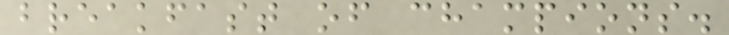breakfast of champions.
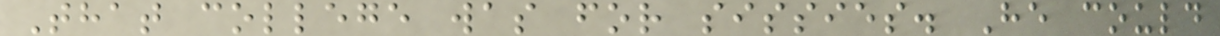That college was for sissies. He could
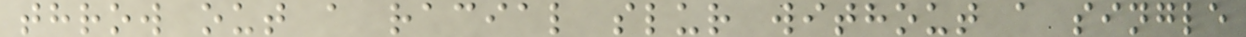throw out a racial slur without a single
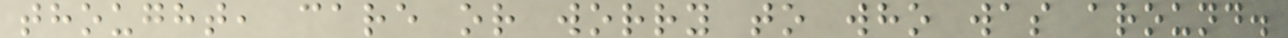thought, care or worry to who was around.
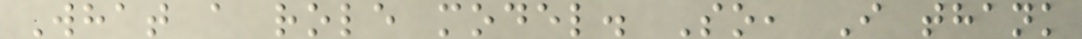What a role model. So, I thank
